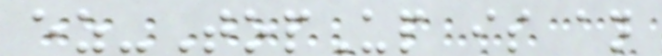ez-TopUp is an
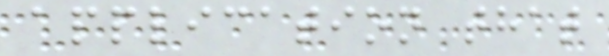application that
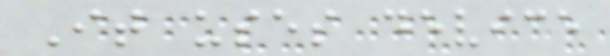It uses device
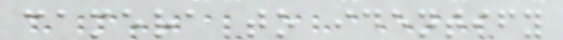camera to identify
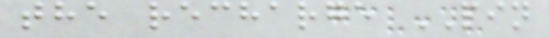the recharge PIN
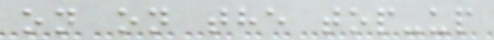on on the top-up
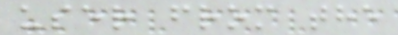user from the
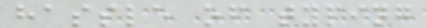hassle of typing
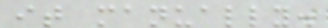it manually.
